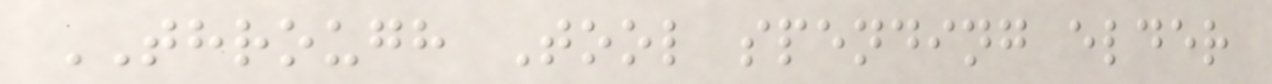THROUGH Tool spending elder
